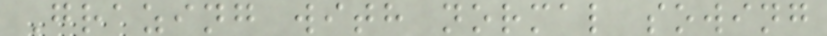Grazing with normal sowing
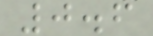0.6
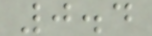0.4
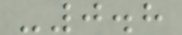-0.8
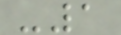-1
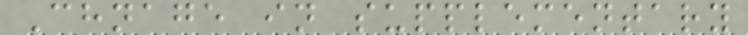Chnage in supplementary
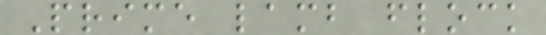Prime lamb flock
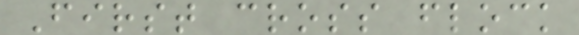First cross flock
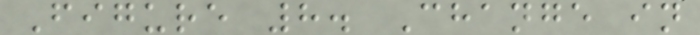Figure 8. Change in
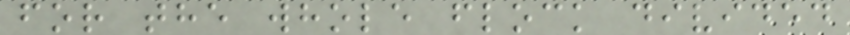for the whole flock divided
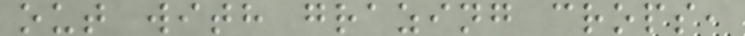out with grazing crops,
